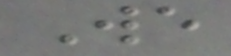We
